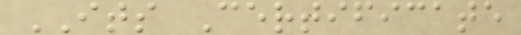ITS Certificate
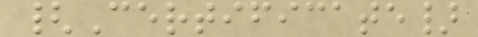{Certificate}
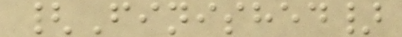{Finished}
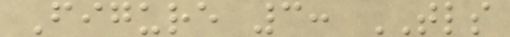Figure 3: TLS
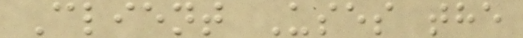Client Uses the
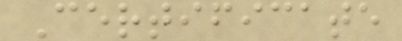Certificate
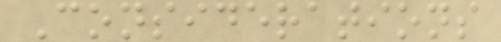Considerations
